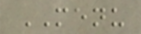MENU
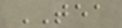TEA
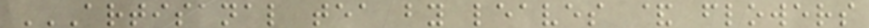ARTISANAL TEA BY LEAVES & FLOWERS
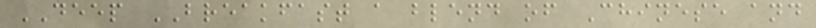DEEP BREAKFAST a blend of Chinese and
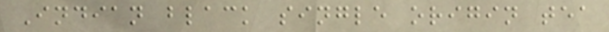Indian black single origin tea
